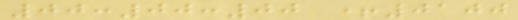00:00:00 +0100
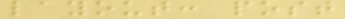layout: post
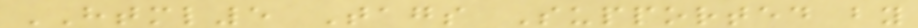HTML5 Tags Supported by
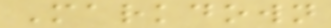Markdown
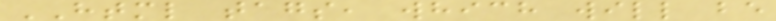HTML tags, which will be
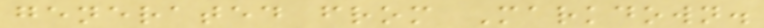generated from Markdown.
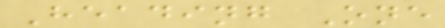Heading One
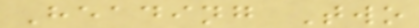Heading Two
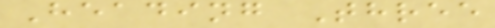Heading Three
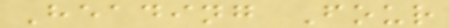Heading Four
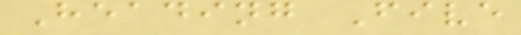Heading Five
